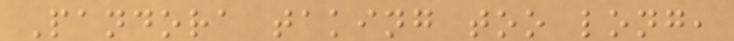Pandora taking too long,
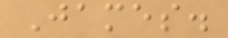James.
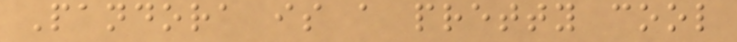Pandora is a pretty cool
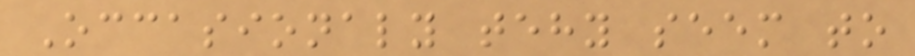Occasionaly tehy seem to
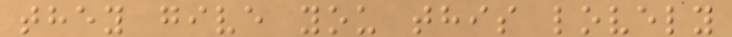they give you this lovely
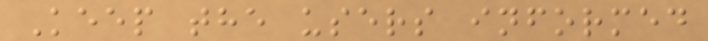Keep the users informed
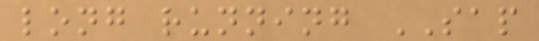long running SAP
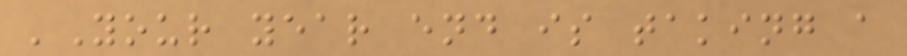'Your year end is taking a
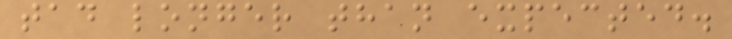tad longer than expected.
